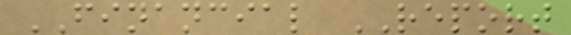FINANCIAL REPORT
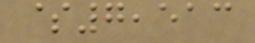$7,513
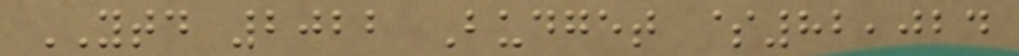YTD 2022 Budget $82,024
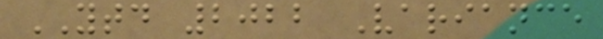YTD 2022 Variance
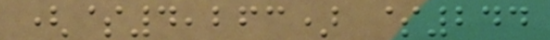($4,263) $244
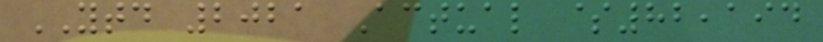YTD 2021 Actual $82,194
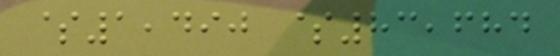$1,490 $83,684
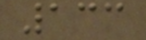133
